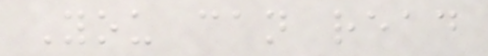You can read
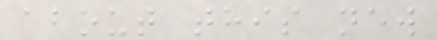about this new
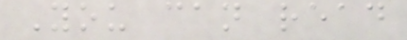You can read
